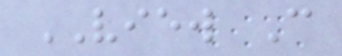VIEW C
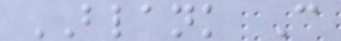BLANK C
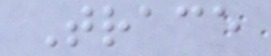Trace
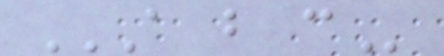A B C
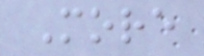More
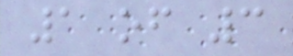1 of 3
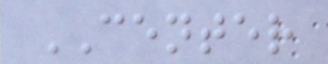CENTER
